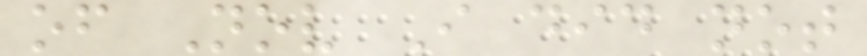of Nov I did not
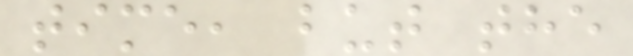time, but the
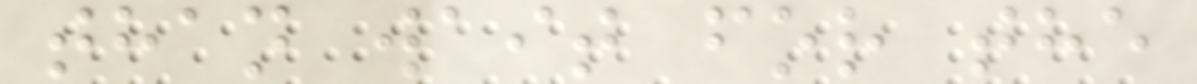than wait for the
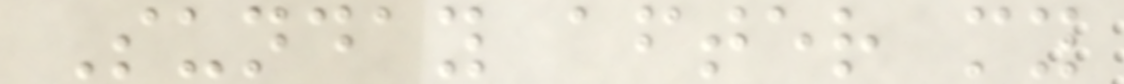Sunday after my
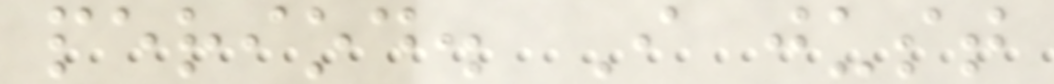period. I just
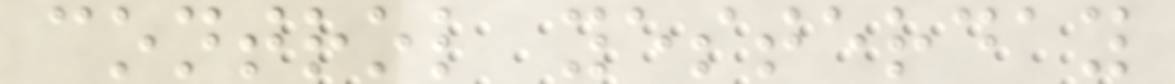control yesterday
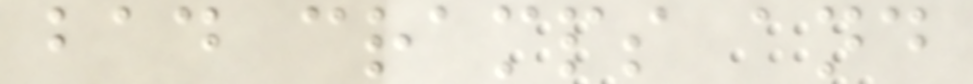bad cramps and
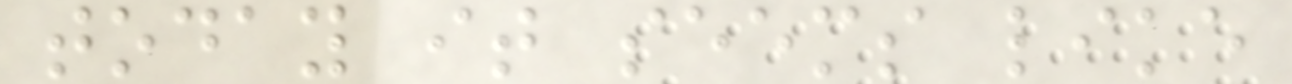today it seems like
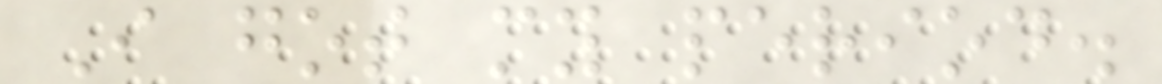I got my period.
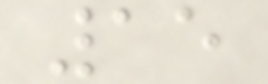15
